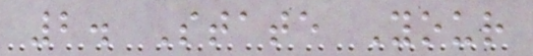2. State Your
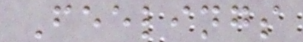Feelings
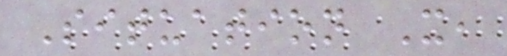Situation X,
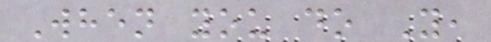When you do Y,
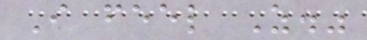I feel Z."
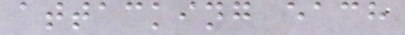attacking each
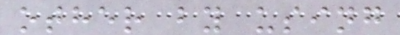other by using
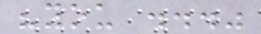"you ..."
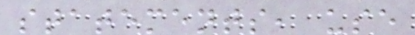statements, use
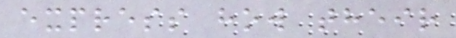express how their
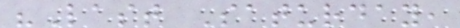"Last Saturday,
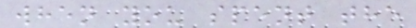when you spent the
